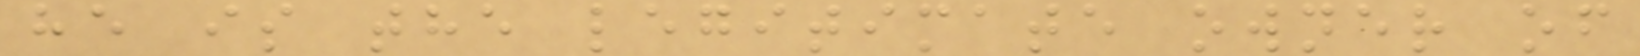he is the legitimate owner of
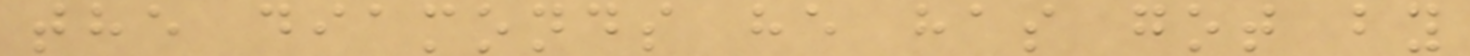the diamonds he has got by
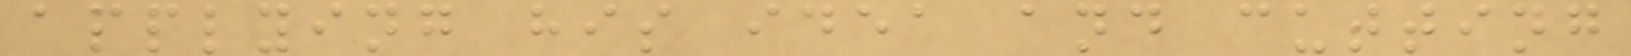applying his idea and cutting
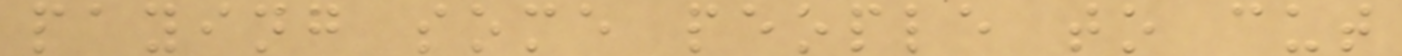paying some people to cut
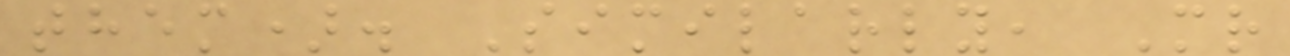them). Similarly, Mr
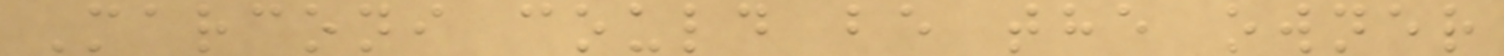Marconi could be the owner
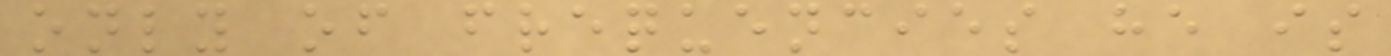only of frequencies he is
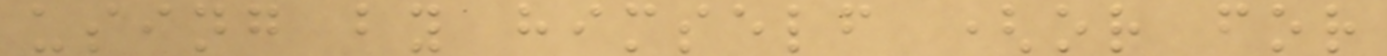using by himself (or for
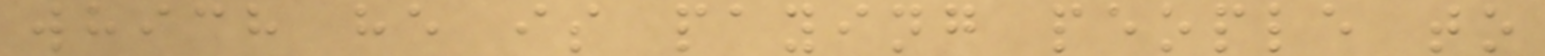which he is paying people to
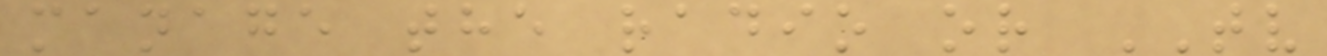manage the radio or TV
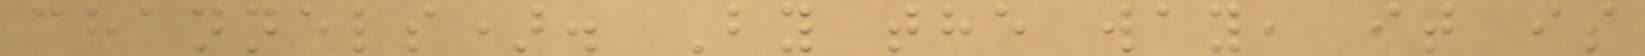channels). By the way, it is
